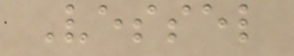Vessel
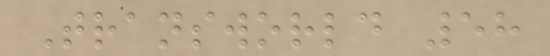Transworld 58
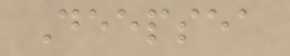Deepsea
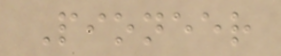Pioneer
